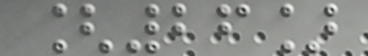[26]
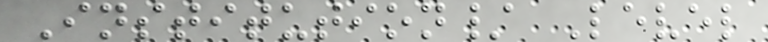Institution/ Level
